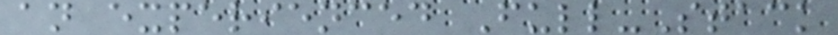an experienced Full-Stack
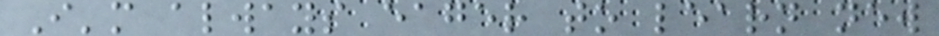I'm always eager to learn new
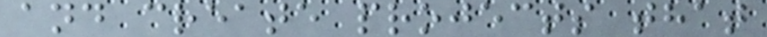and create projects that
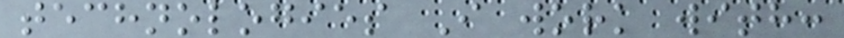technologies I work with:
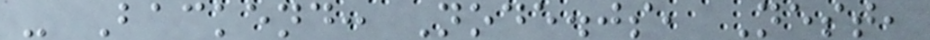- Backend: Node.js, Nest,
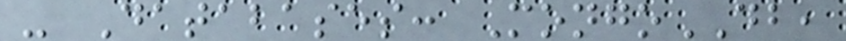- Databases: MongoDB,
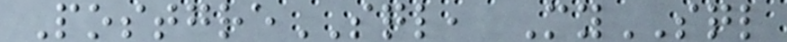PostgreSQL, MySQL
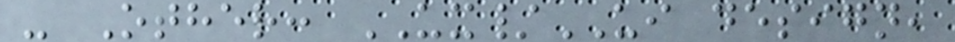- Other: UX/UI design,
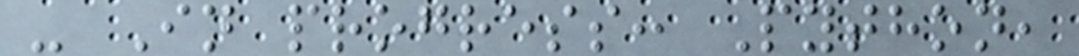- In progress: Python,
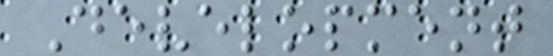Development
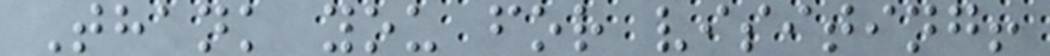Thank you for visiting!
